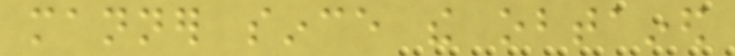manner since the obtained
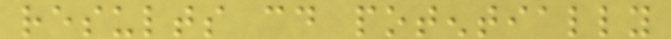results could potentially
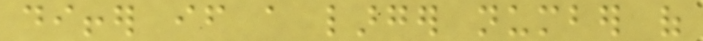differ if a larger number of
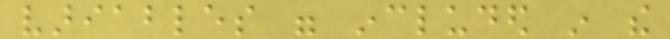variables were included in the
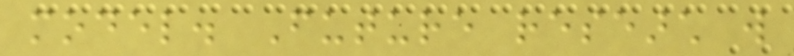model. Future research will
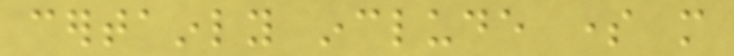certainly include some more
